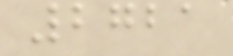2721
